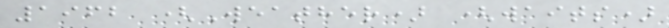1962 (Weather) (waits)
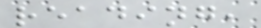reading,
